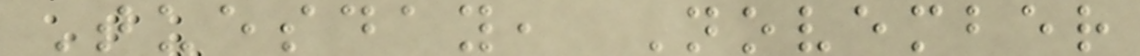Tuesday, November
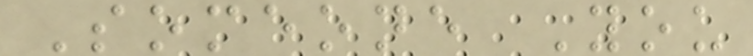Someone You
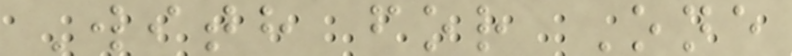With for One
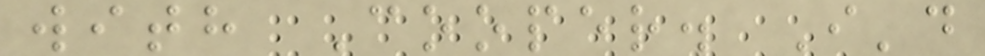with Cooper. I'd
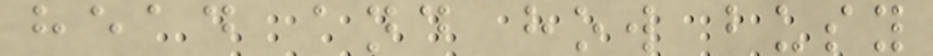head and how busy
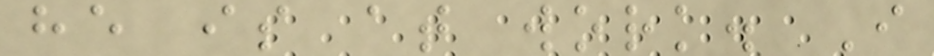he is at work. I
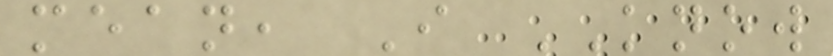mean, I KNOW
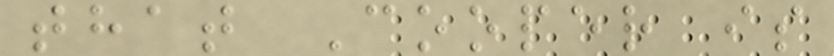that Cooper is
